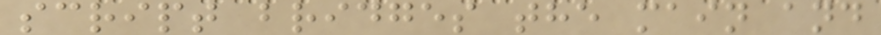script bridges the main and
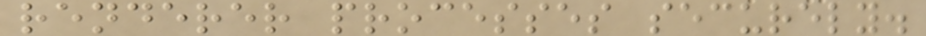renderer processes securely.
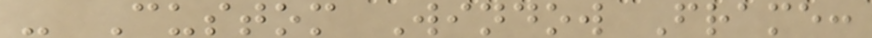- Custom Window Frame:
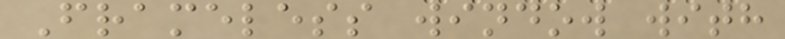Frameless window with
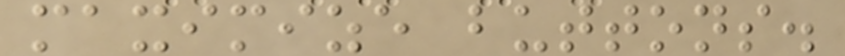maximize buttons.
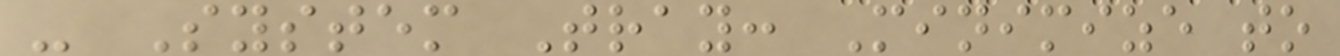- System Tray: Minimize to
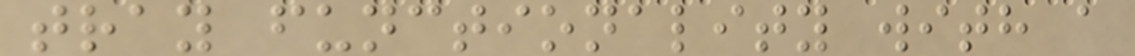tray functionality with a
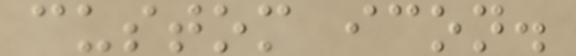custom icon.
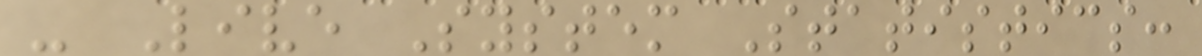- Live System Statistics:
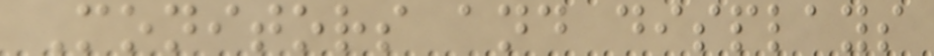Monitors and displays
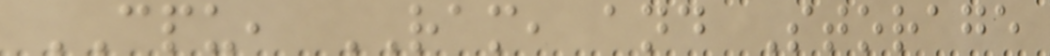CPU, RAM, and Storage
